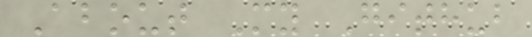About My Github
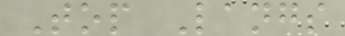Top Langs
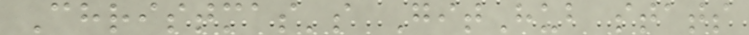Christmas's GitHub stats
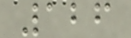126
